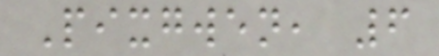Pixgwen, 6
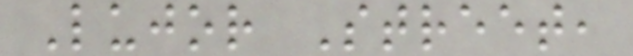Lujor Street,
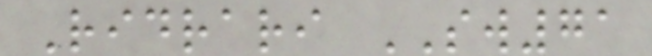Ridrari SW71
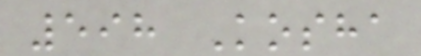598 Kosha
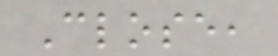Close,
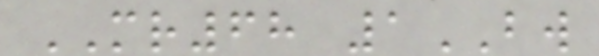MR68 1BW
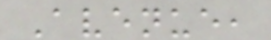Avenue,
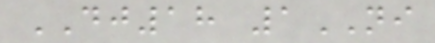DJ18 1NI
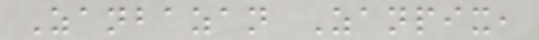Zanbazan Zanpix,
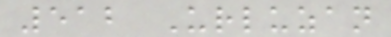512 Urluzan
